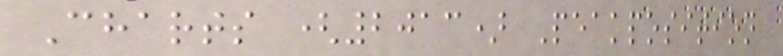Charts (2013) Peakposition
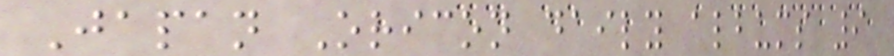Japan Oricon daily albums 9
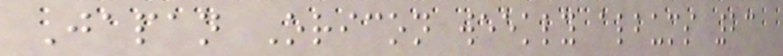Japan Oricon weekly albums 23
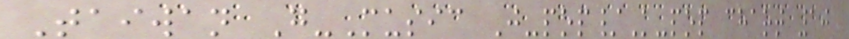Taiwan G-Music J-pop/K-pop chart 10
